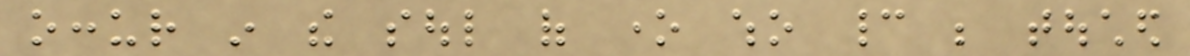occur in the soul of one who cannot be touched
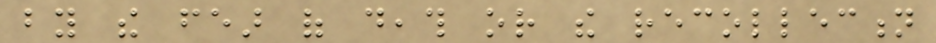by the fear of death or the recollection
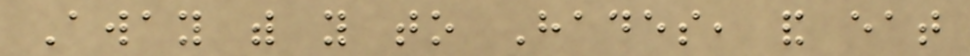Away with you to Hades, and eat
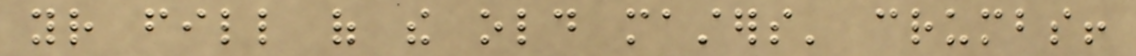your fill of the old masters' crumbs!
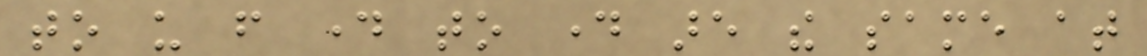to us from day to day are the same at
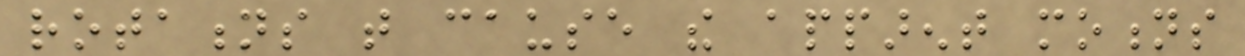rotations that cause the apparent motions
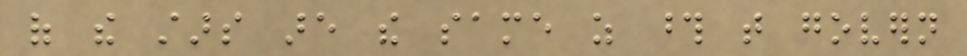of the stars are the same as those that govern
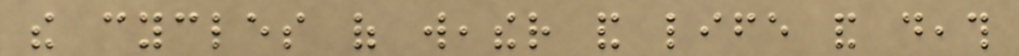the cycles of weather and life and death
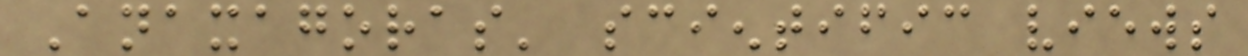Anaxagoras' scientific views
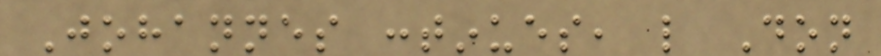Johannes continues, like Don
